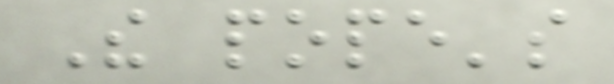The pope's
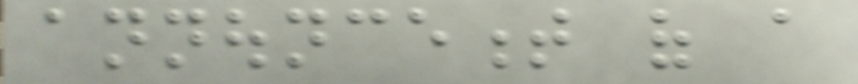announcement of a
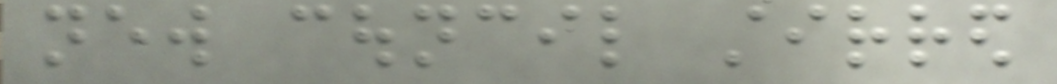new council stirred
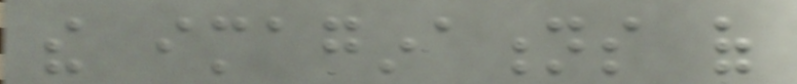the imaginations of
